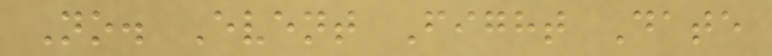No. Event Fight Date
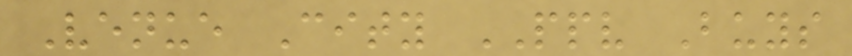Venue City PPV Buys
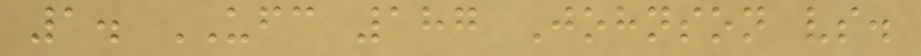1. UFC 187 Johnson vs.
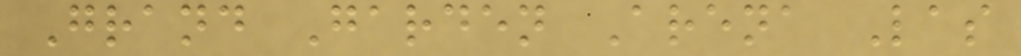Grand Garden Arena Las
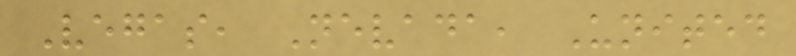Vegas, Nevada, United
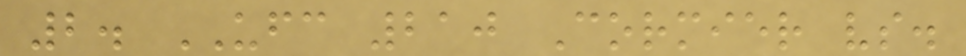2. UFC 210 Cormier vs.
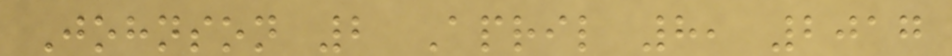Johnson 2 April 8, 2017
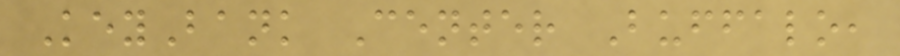KeyBank Center Buffalo,
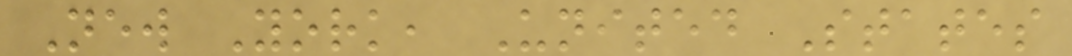New York, United States
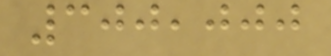300,000
